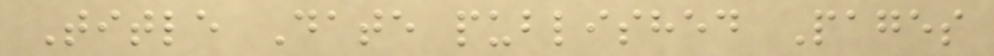Title Date published Pages
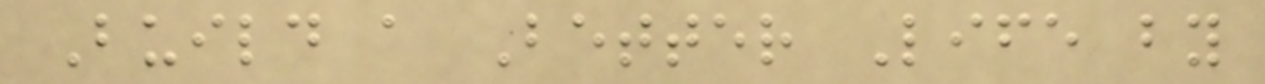Build a Better Life by
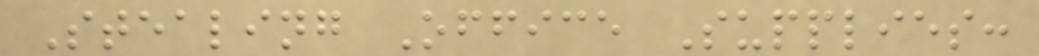Stealing Office Supplies:
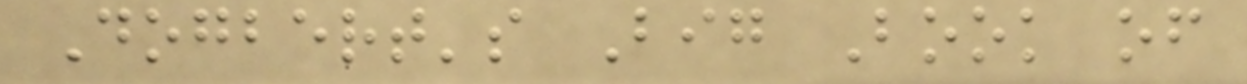Dogbert's Big Book of
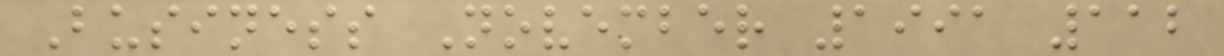Business November 1991 112
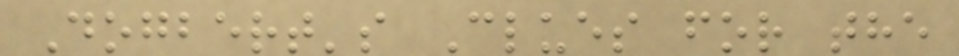Dogbert's Clues for the
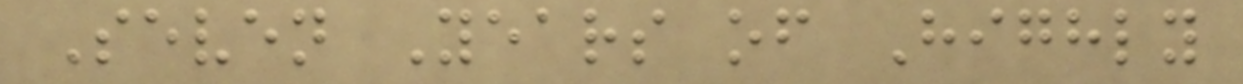Seven Years of Highly
